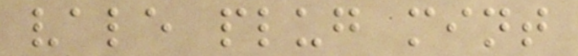vale plug mint
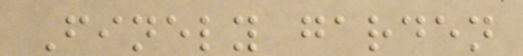Finely garden
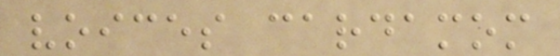voices cardamom
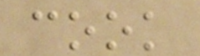cook
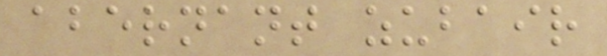abernant zubair
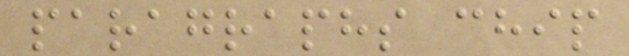paragraphs chip
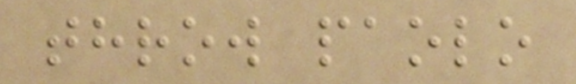throw paolo
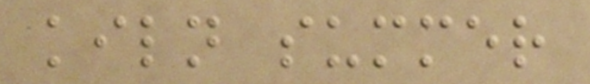kiln summer
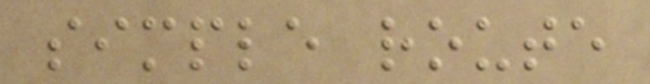simple route
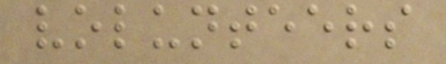volunteers
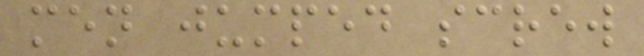men jumped screw
